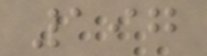197
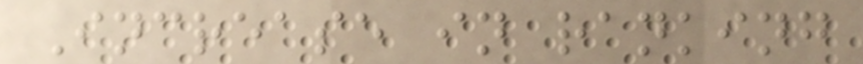Increase in ranking
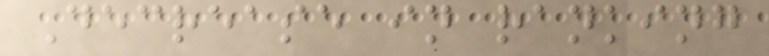Decrease in ranking
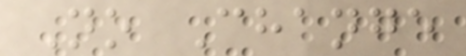No Change
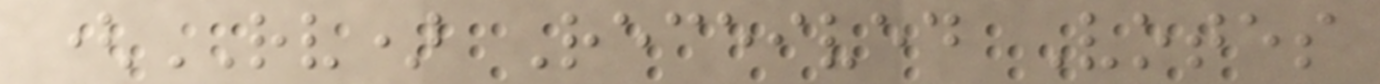(RV) Received Votes
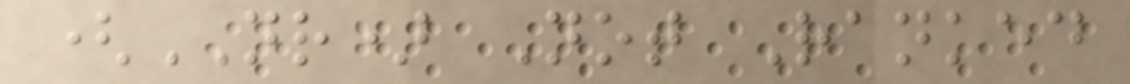(NR) Not Ranked
